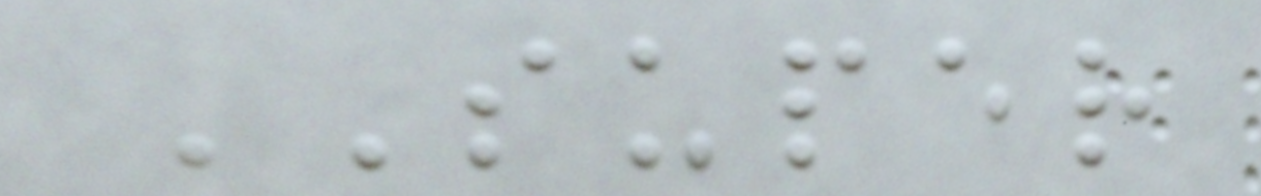SUPER
